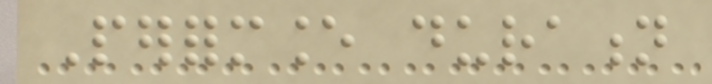Performance duration
